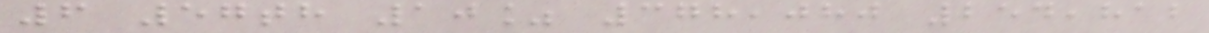6 57th 10% 378,080 254,812
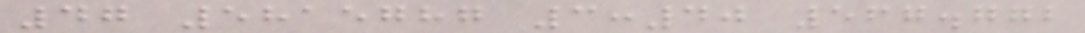47 5815787 3:40 567.772
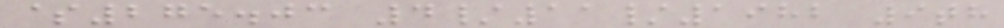$275.03 4/11/1982 9th
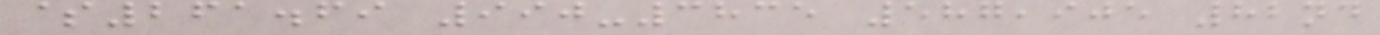$261.69 990-3835 587,905 82nd
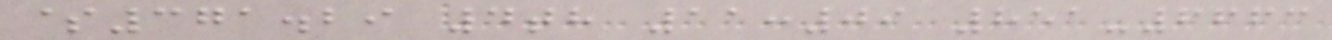$371.29 4th 11:09 851-6663
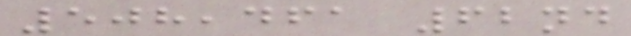508,461 62nd
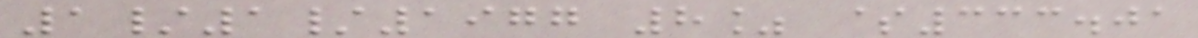1/1/1977 8% $333.01
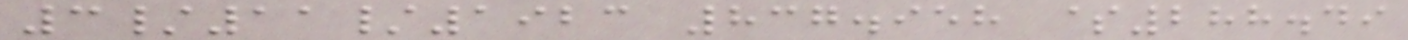3/11/1923 837.958 $288.49
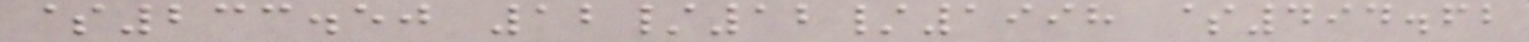$233.50 12/12/1998 $494.62
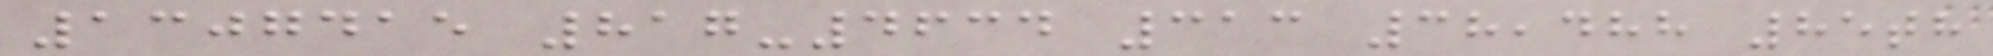1307415 817-4634 313 38,488 85th
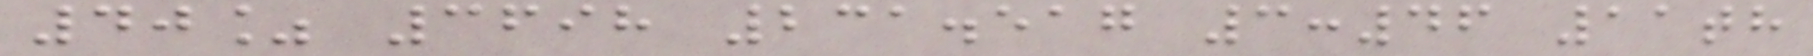40% 3698 231.517 3:46 11th
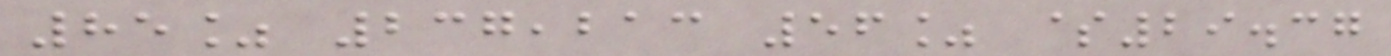85% 237,213 56% $29.37
